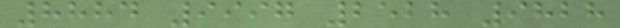8884 9997 2528 9828
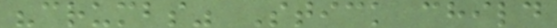"crumbs" Stick child
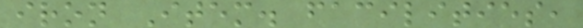iron Item. facilities,
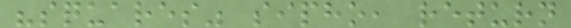"squares" sipho, return
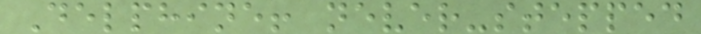Delphine! never-stepped
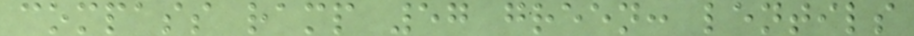compass ramp 57 green: lentils
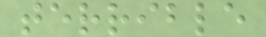terrible
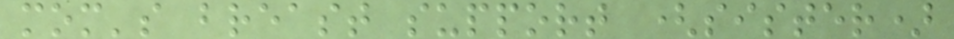mom's breast support (sister)
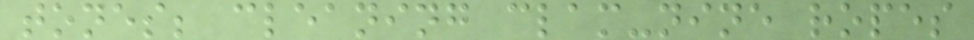tones; cleaning clam-nine ropes
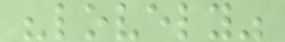"lovely"
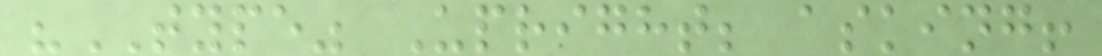"TYPE" Upright; asking!
